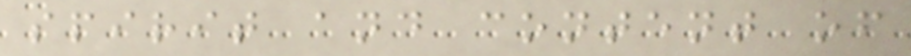spirit and content of
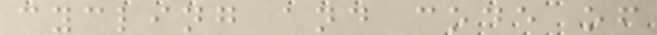cycling and code of
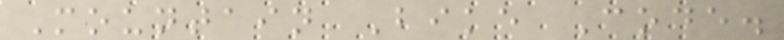Mountain Bike Code.
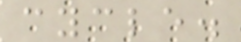cycle.
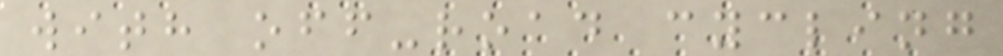with off-road cycling
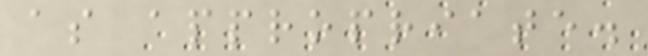as appropriate.
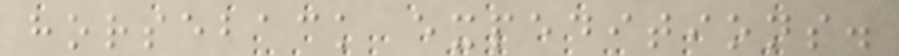horseback expeditions.
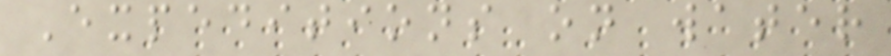Expeditions on water
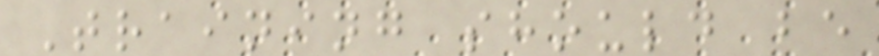Training should be
